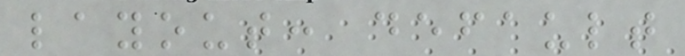layout: default
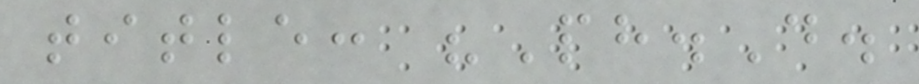title: "Ph.D.
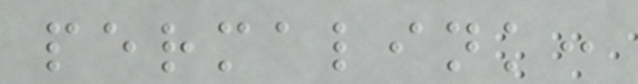permalink:
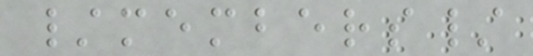/members/
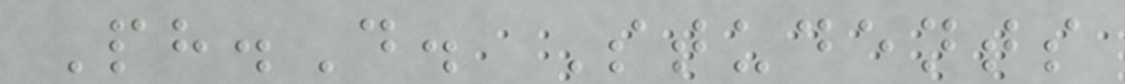Ph.D. Students
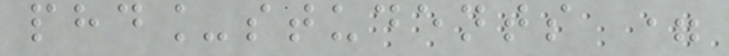phd_students =
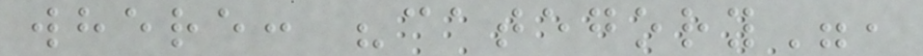where: "category",
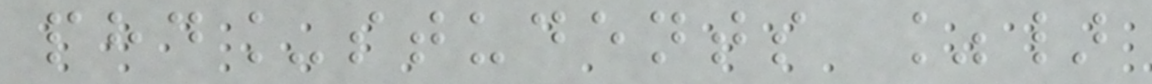phd_students %}
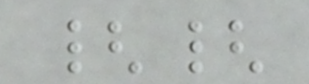{{
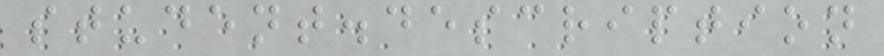student.description
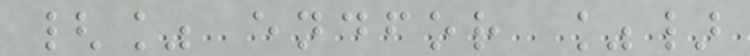{% endfor %}
